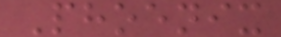Phoenix
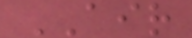AIR
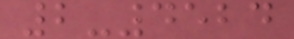2-4524
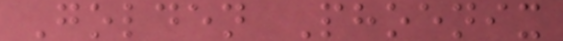Golden Phoenix
